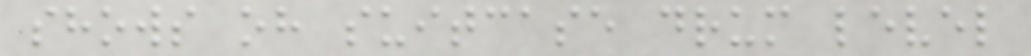shows oh suitcase drum level
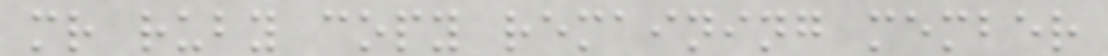mr ruby copy remaining member
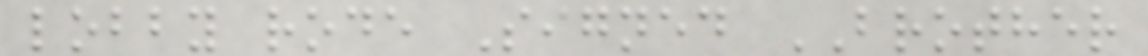lobby rode Signed BROTHER
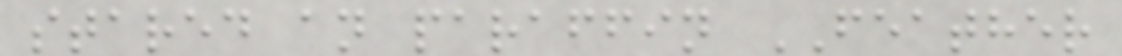stared an paraffin FEATHER
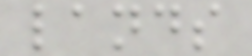lands
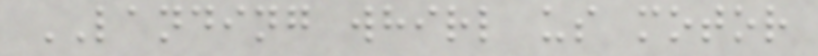LANDING whirl us motor
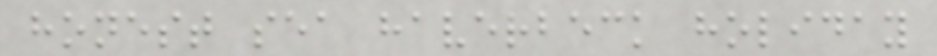honest sea haverbeck holiday
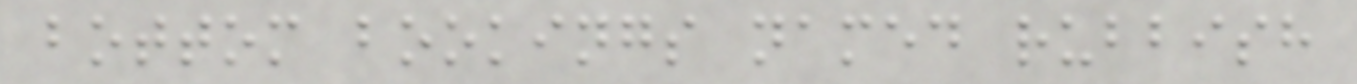bottom bookings named rubbish
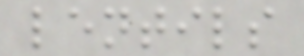lentils
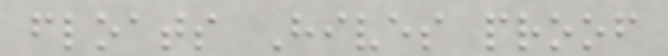floats Hives proof
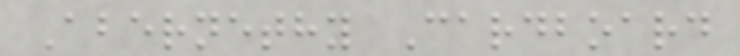Abernethy Cardboard
